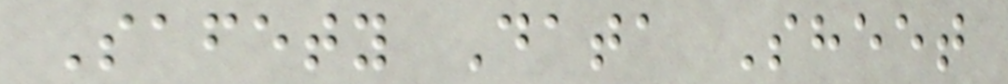Safety Data Sheet
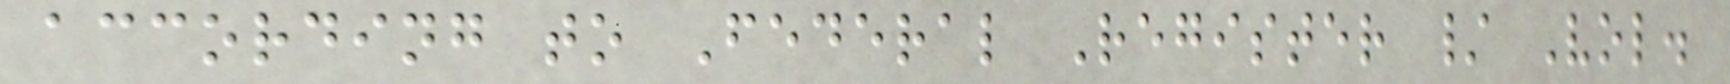according to Federal Register / Vol.
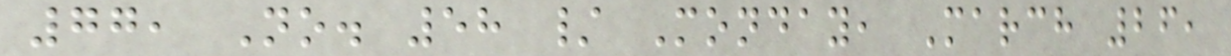77, No. 58 / Monday, March 26,
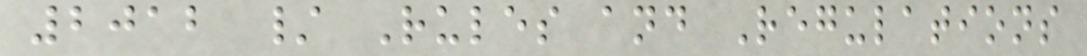2012 / Rules and Regulations
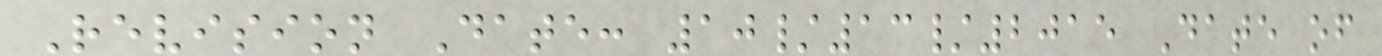Revision Date: 10/13/2015 Date of
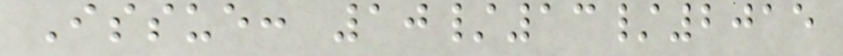Issue: 10/13/2015
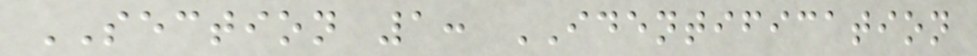SECTION 1: IDENTIFICATION
